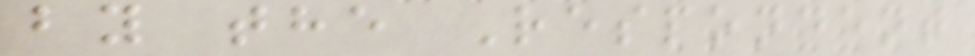by the Respondent
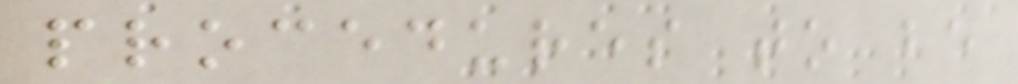procedures to be
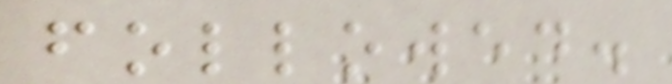followed.
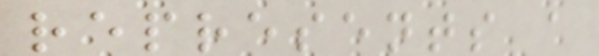represents a
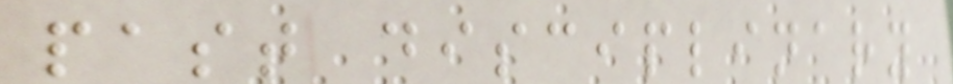past disciplinary
